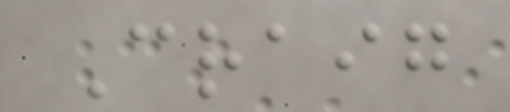Craig
